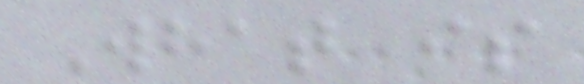What is
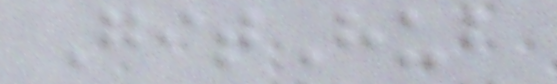GitHub
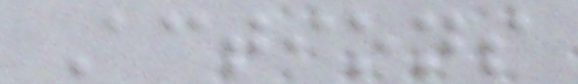Actions
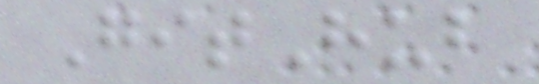GitHub
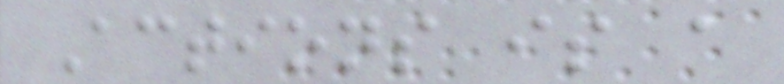Actions is a
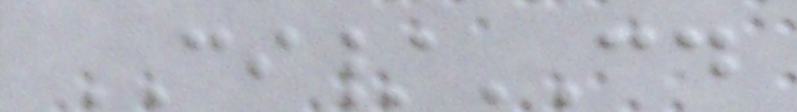CI/CD
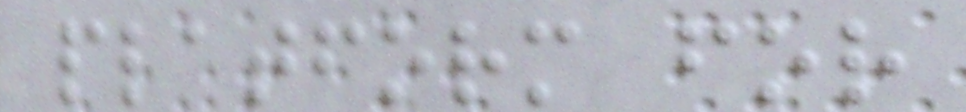platform for
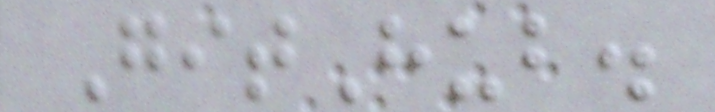GitHub.
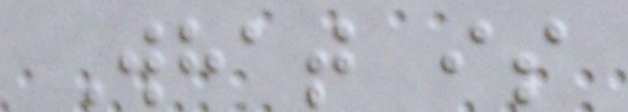What is
